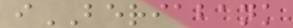iBERIABANK
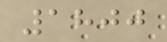1800
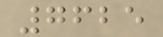7625
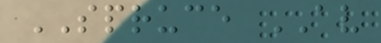SPRUCE AV
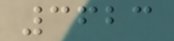3623
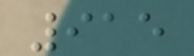915
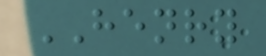HENRY
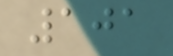101
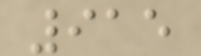915
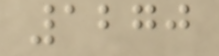1270
